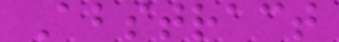Abstract
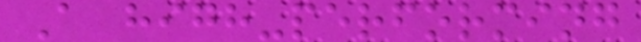A high-performing
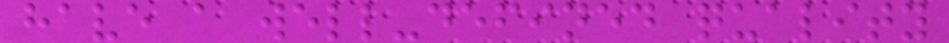have a well-defined quality
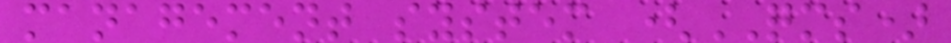management system (QMS)
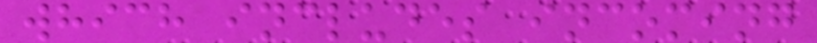which includes incoming
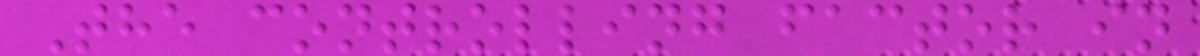The controlling factor in
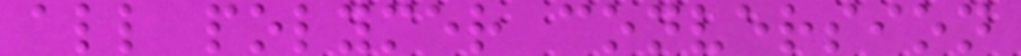all polymer conversion
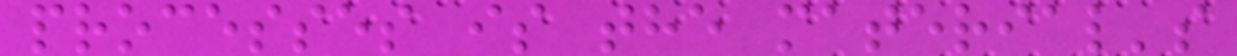processes is the material's
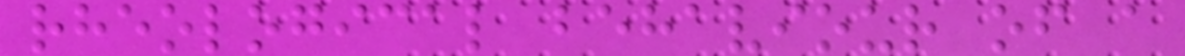rheological behaviour of a
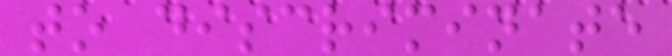to discriminate
